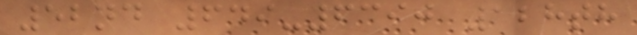52nd 649-6390 128th
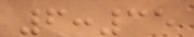6:35
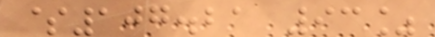$107.21 93%
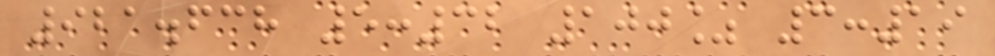921.638 5:32 100% 3:19
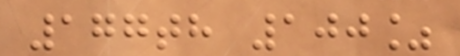177th 100%
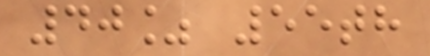40% 55th
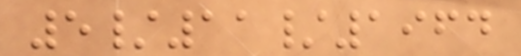5/11/1964
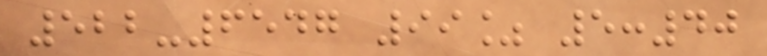522-6547 99% 5:40
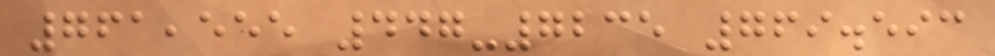761,555 447-7235 769.593
